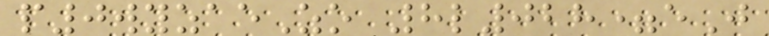p0wyzaeZo 8l028=eJ
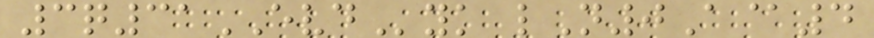3q31EVDyk lN0A@4
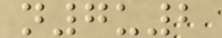n7u2
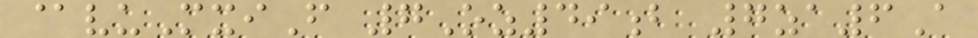@vuMxiF 7Oz49b 7za6A
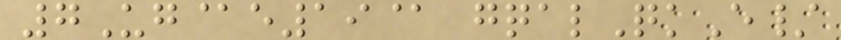7Ug@e19@ gqalQkE/
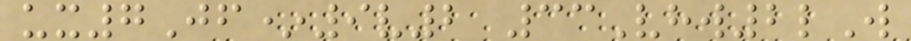ux7Jf*9v2 33Vhw2lW
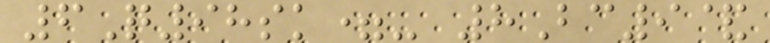6Q98sk=- 8Bc9&
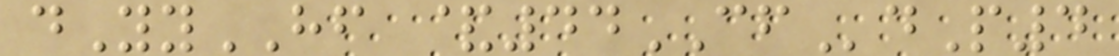dYyHF &44CFdP4
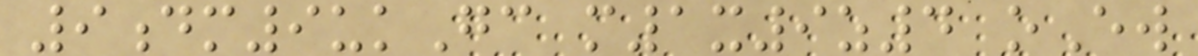9dm9ukGc m1x9z4 oEw
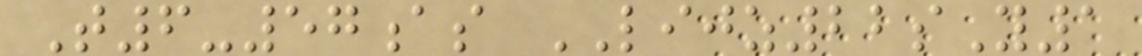T6-57as LIJZ22sY1
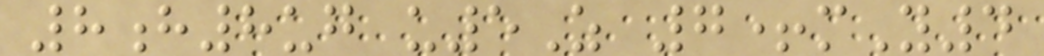8h8ug u5Z 7+mY4
